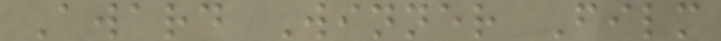Award Winner Film
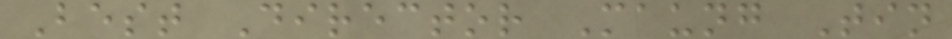Best Director Maung Tin
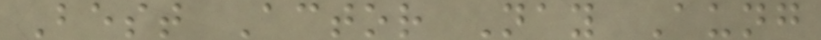Best Actor Nay Aung
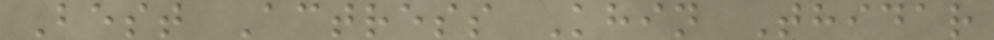Best Actress Khin Thidar
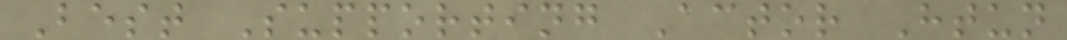Best Supporting Actor Htun
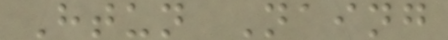Htun Naing
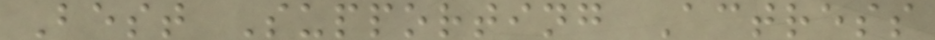Best Supporting Actress
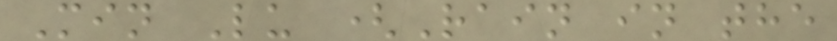Min Lu (Rain in the
